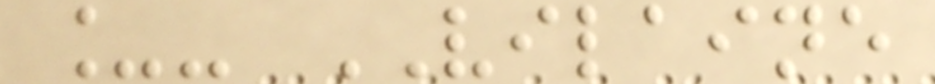_- VILAINE
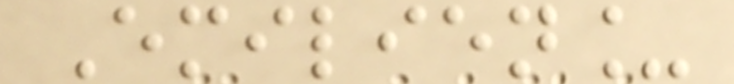Emilien_
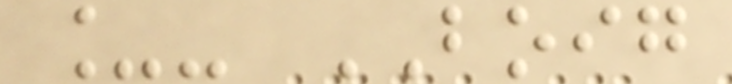_- BOIG
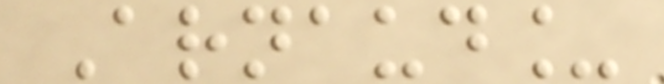Arnaud_
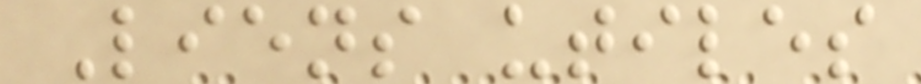Liens utiles
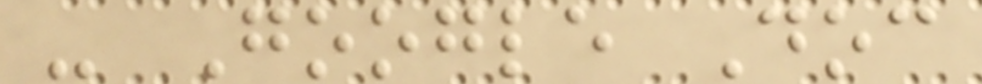- Google Doc
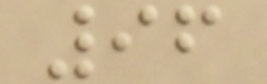96
